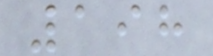198
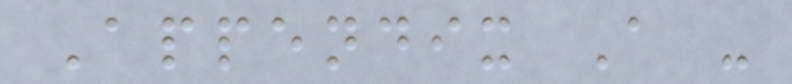Appendix A -
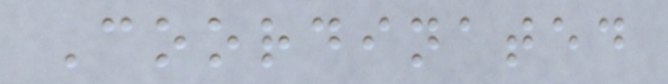Coordinated
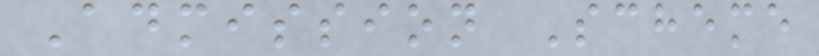Admission Scheme
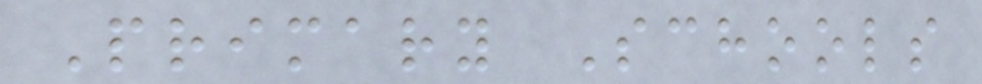Primary Schools
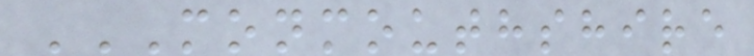MONMOUTHSHIRE
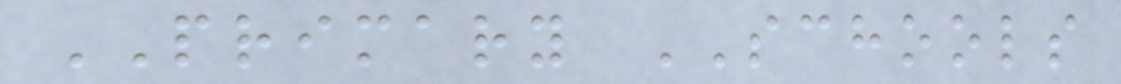PRIMARY SCHOOLS
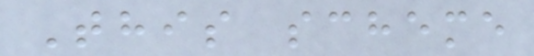This scheme
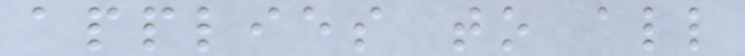applies to all
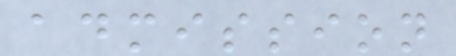admission
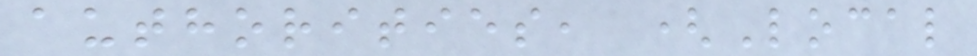authorities, (Local
